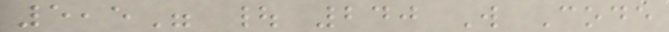5,5" | 240 W Code
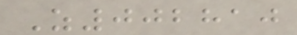Z002810
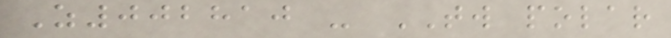Z002810 - TW polar
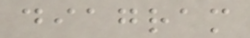diagram
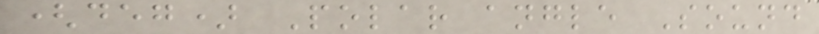(deg) Polar angle Sound
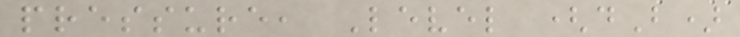pressure, Level (dB)
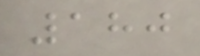180
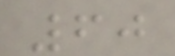60
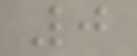0
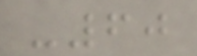-60
